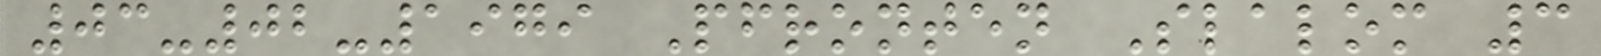03-02-1979 Pfronten Slalom 3
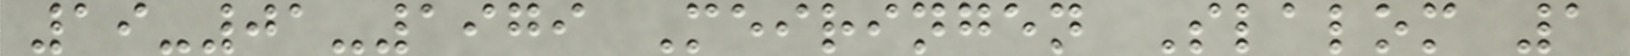19-01-1979 Meiringen Slalom 1
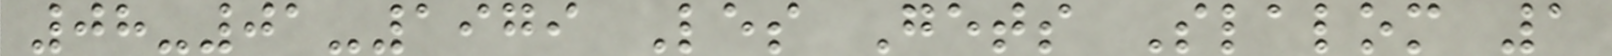08-01-1979 Les Gets Slalom 1
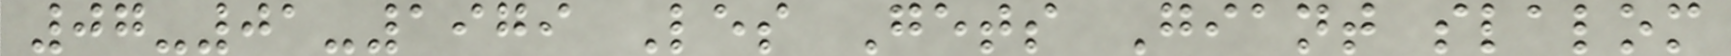07-01-1979 Les Gets Giant slalom
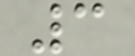3
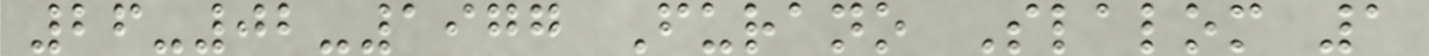26-02-1977 Furano Slalom 1
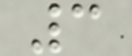3
